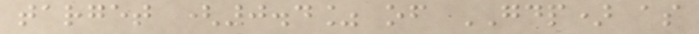target (0.4% of GDP) as
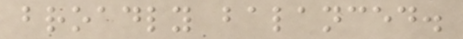broadly balanced.
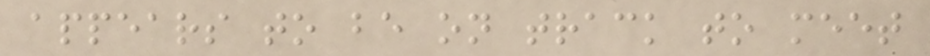appears to be on track to meet
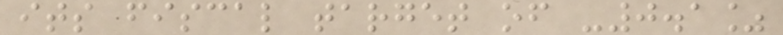its fiscal target of -0.1%
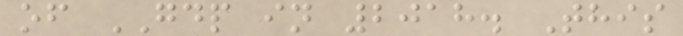of GDP in 2018. This
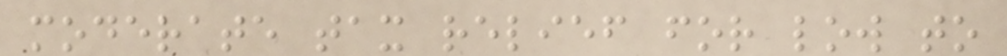moderate tax relief for low to
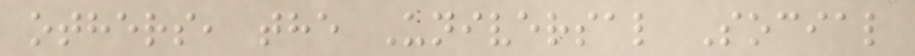others, the Universal Social
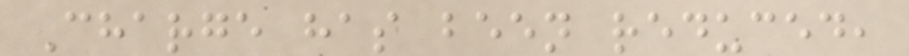Charge has been reduced,
